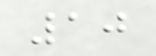10
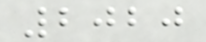2020
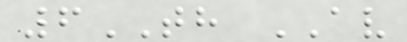6TH AV
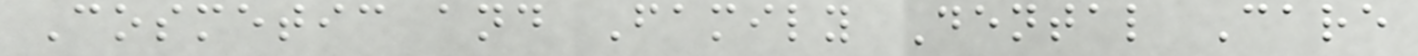Cosmetic and Family Dental Care
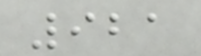921
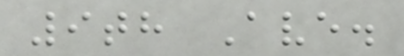9th Ave.
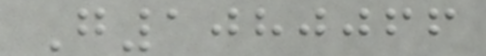G1080066
